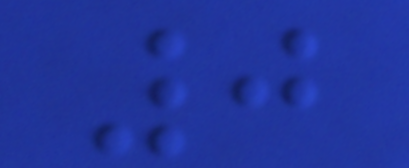0
